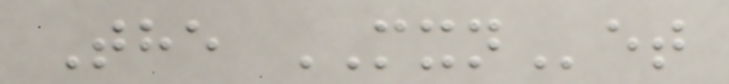The MXNet
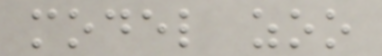model zoo
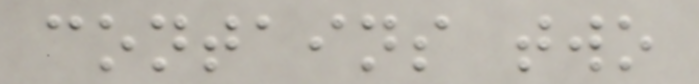contains two
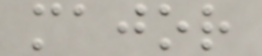major
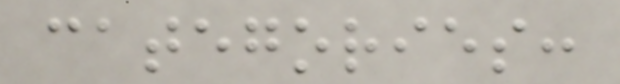categories:
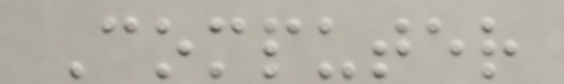Computer
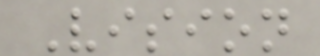Vision
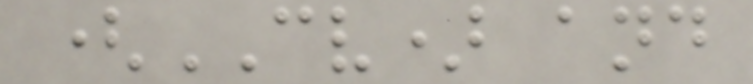(CV) and
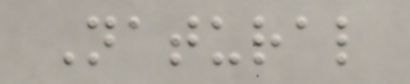Natural
